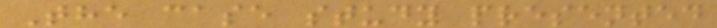The case study presented
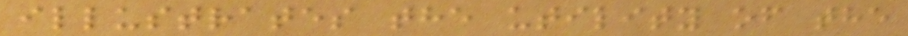illustrates the utility of the
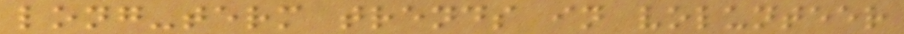long-term trends in volunteer
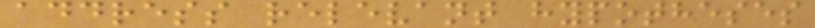address relevant hypotheses
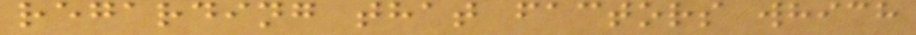regarding that factors which
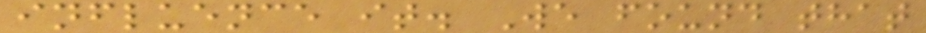influence it. We found that
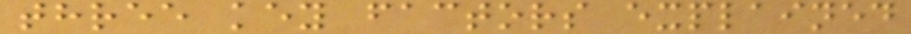three key factors explained
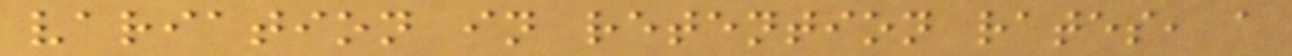variation in retention rates, a
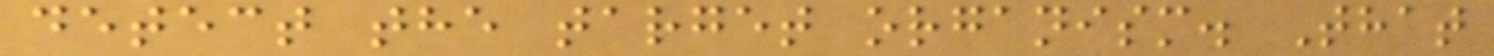detect the target organism. That
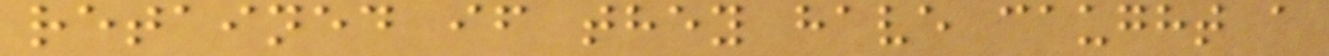retained if they have caught a
